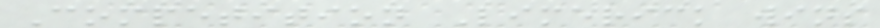Competition Limerick wins
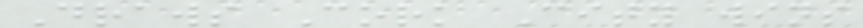Draws Cork City wins
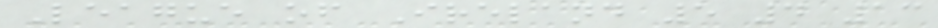League of Ireland 5 4 13
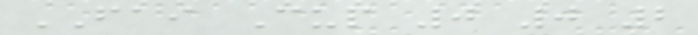FAI Cup 0 0 2
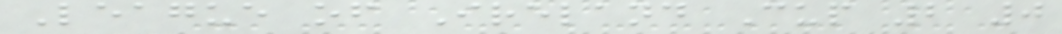League of Ireland Cup 2 0
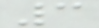3
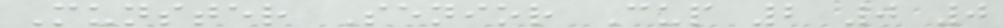Munster Senior Cup 2 0 0
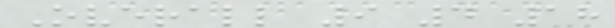Overall 9 4 18
